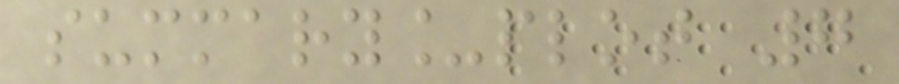summary_plot 7
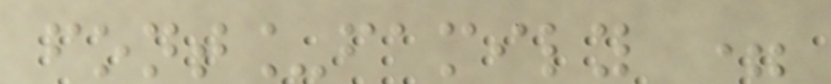font_family =
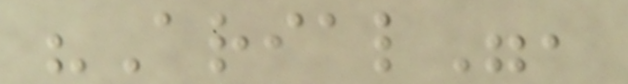"Arial",
